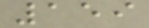159
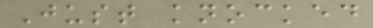Just knocked
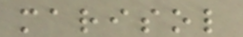marisol
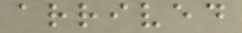arrived
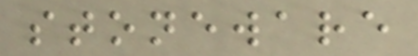stoneware
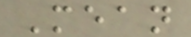Mean
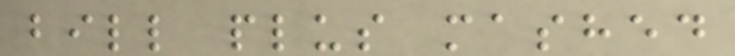bill plus mashed
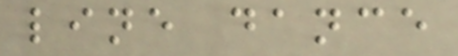line dance
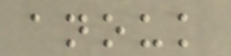anouk
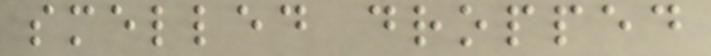smelled dropped
